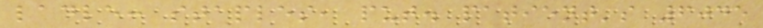ladle: staples, put. patient's 6045
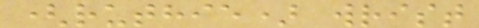(ruthie) wrist
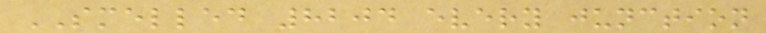SMELLED 8204 every junction
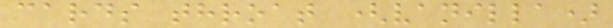cards throat (vanilla)
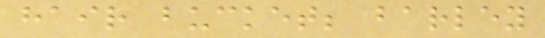hair bucket; barley
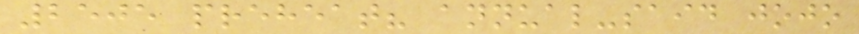2505 preheat? annual-said jojo
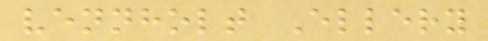vennholt Ellery
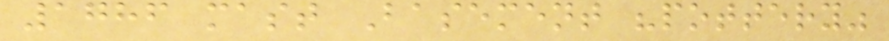1786 mast Basement "pottery"
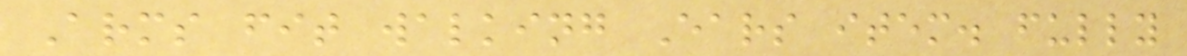Arms fit walking Ears item. fully
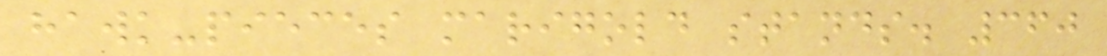hawk-pieces marigold stands. 360
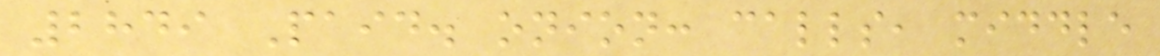2849 Paid. onion: calls, middle
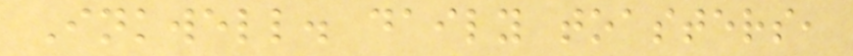Inkwell. daily toasters,
